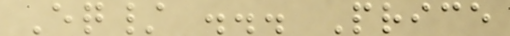Eq/ ... Price
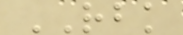RBK
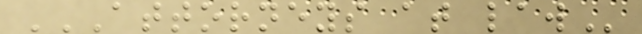ATTORNEYS AT LAW
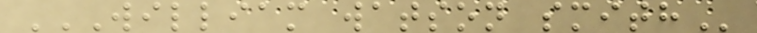WILLIAM WATSON SMITH
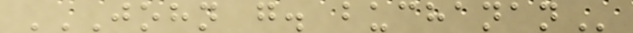JOHN G. BUCHANAN
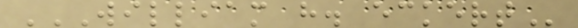WILLIAM H. ECKERT
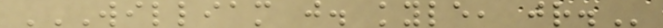WILLIAM J. KYLE, JR.
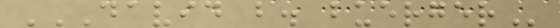DAVID B. BUERGER
